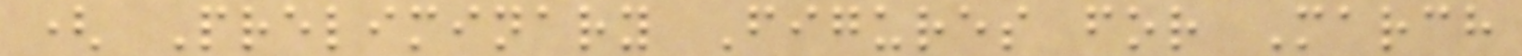( Preliminary Figures for March
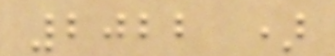2022 )
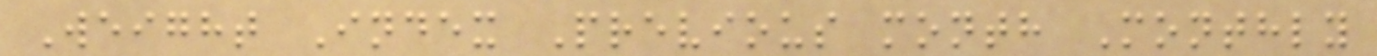Weight Index Previous month Monthly
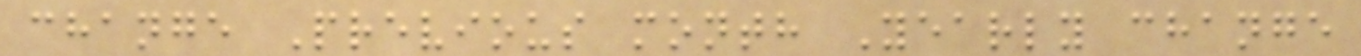change Previous month Yearly change
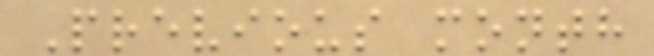Previous month
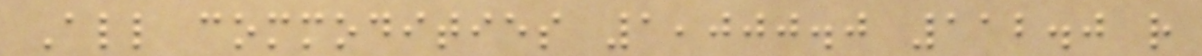All commodities 1,000.0 112.0 r
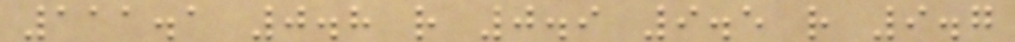111.1 0.8 r 0.9 9.5 r 9.7
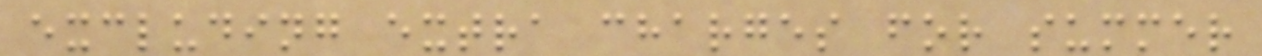excluding extra charges for summer
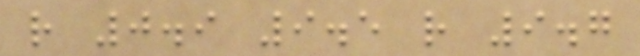r 0.9 9.5 r 9.7
